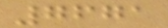7671
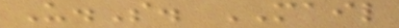U.S. MAIL
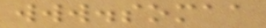www.somaa
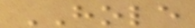HOLE
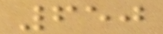650
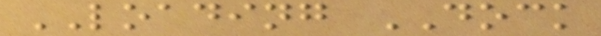LOADING DOCK
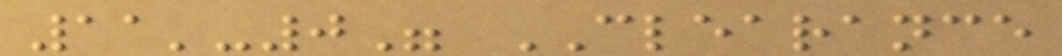11'-0" CLEARANCE
